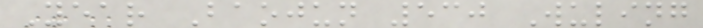Year Baojun 530 Wuling
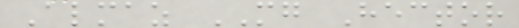Almaz MG Hector
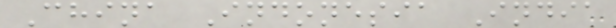China Indonesia India
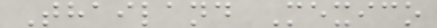Thailand Mexico
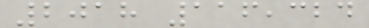2018 116,324
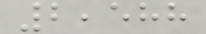2,588
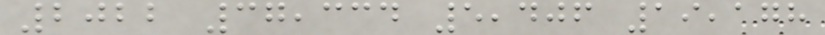2022 37,334 5,406 19,178
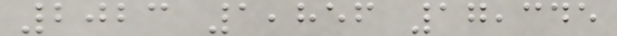2023 1,856 17,345
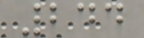244
